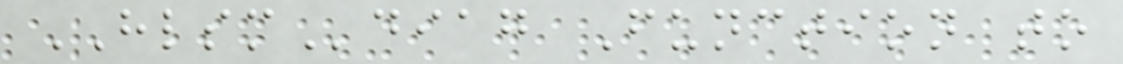HLSMdiag Function to
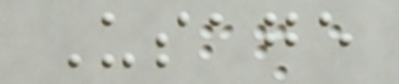Usage
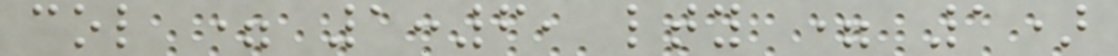col = 1:6, lty = 1)
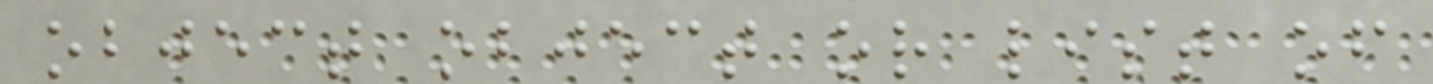object object or list of
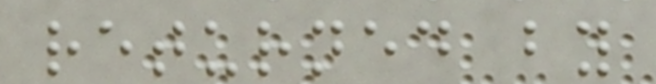returned by
